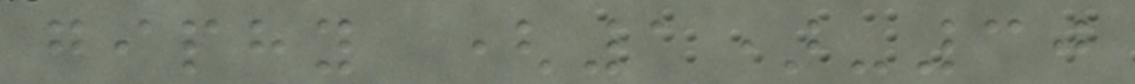giphy (1)-30
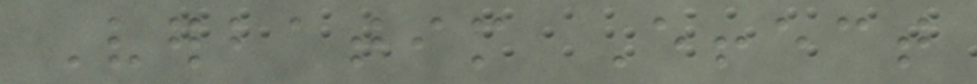Verbatim Effect
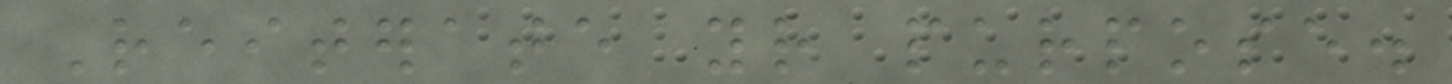Reiterate your purpose.
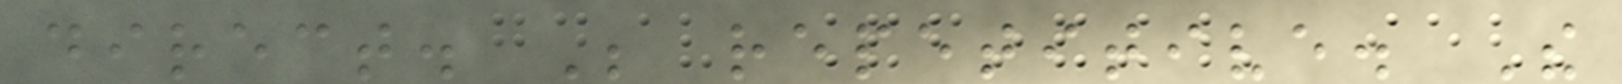direct. Be repetitive. The
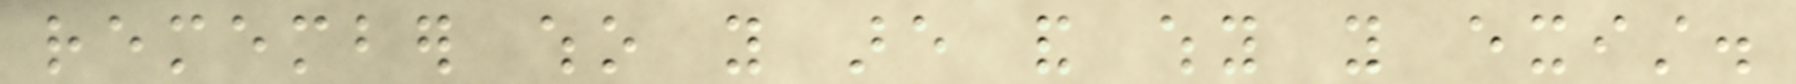remember who you are and why you exist.
